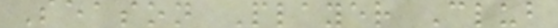Season Player Club
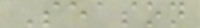Season
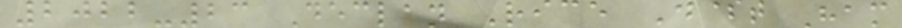2022-23 Declan Rice West Ham
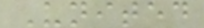United
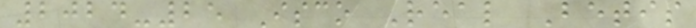2024-25 Isco Real Betis
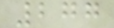277
